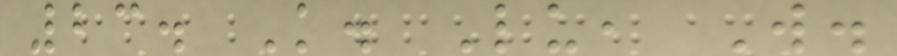23. K. Lu, W.
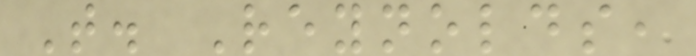T. Reynolds,
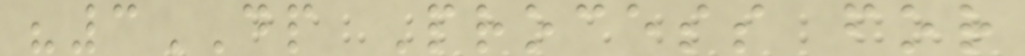"3DP Process for
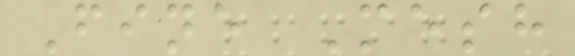Fine Mesh
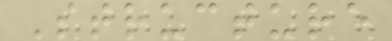Structure
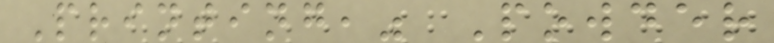Printing," Powder
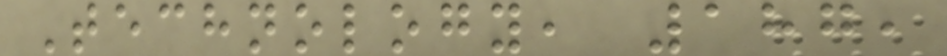Technology, 187,
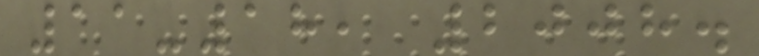11-18, 2008.
